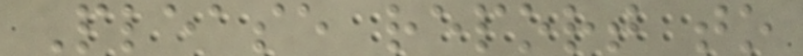Please report to
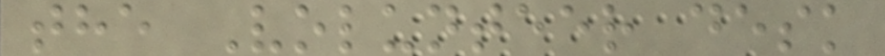the Volunteer desk
